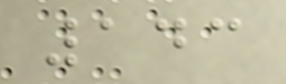143
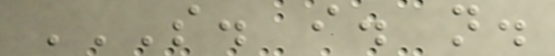S. I. N.
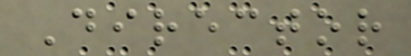Director
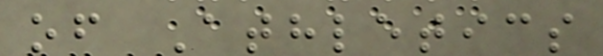of Athletics
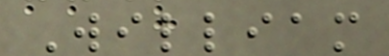William
